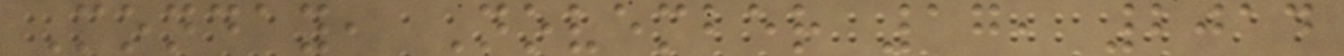Monday, November 17, 2014
